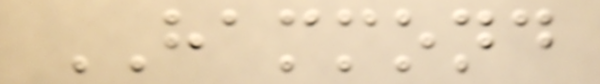HAMMOND
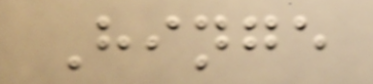Hinge
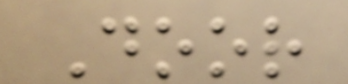Door
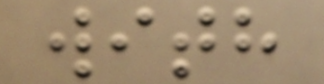with
